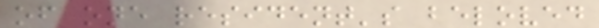of one resident's beloved
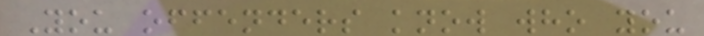You offenders know who you
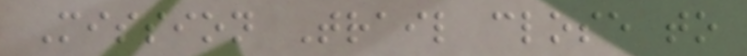Mission Trail close to
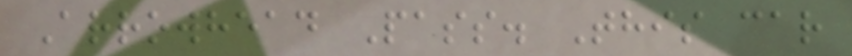Arrowhead Pass. This car
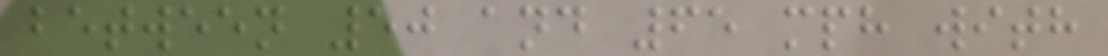between 50 and 65 mph with
